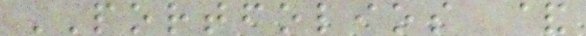PORTFOLIOS &
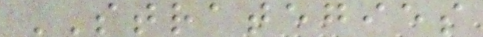STRATEGIES
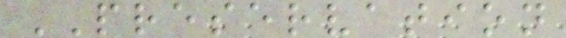PRESERVATION
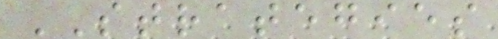STRATEGIES
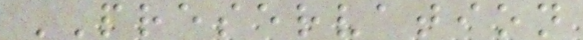PRESERVATION
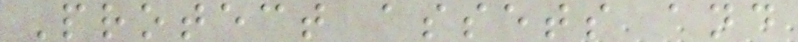Protect assets and
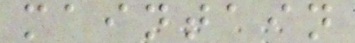maintain
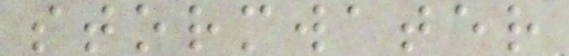stormwater
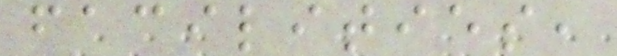facilities,
